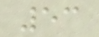53
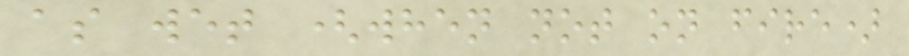as wet (when not on fire)
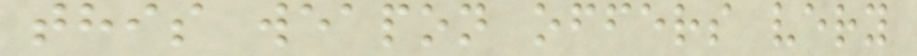this weapon offers very
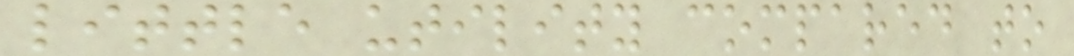little utility compared to
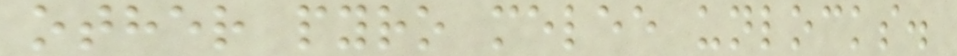other pyro melee unlocks.
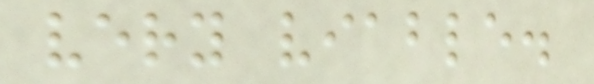very viable.
